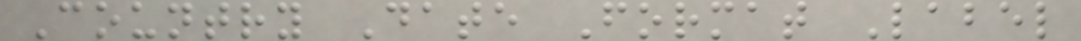Country Date Format Label
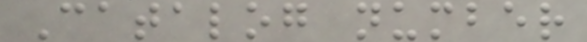Catalog number
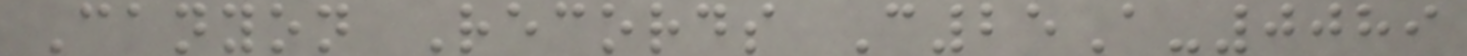Canyon Records C25A-0089
